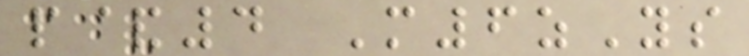p&4 M6zYs
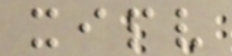xipv
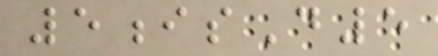5isD5
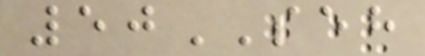50SEH
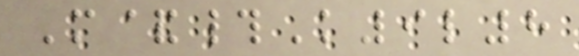M&#K9l8
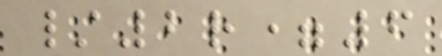/2r=6
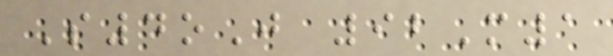S4oJ 92M1
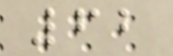62
